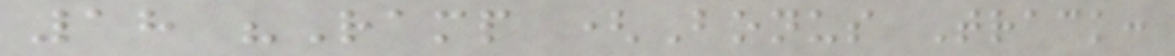18 "Ramp (Bonus Track:
